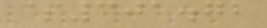$301.72
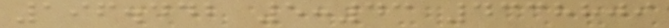196.442 5:43 4338809
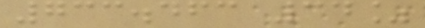733.463 34%
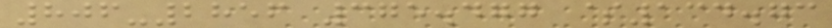806-2856 375.477 $134.73
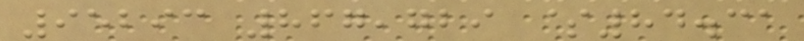95293 867,729 $84.31
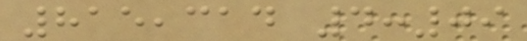815,314 4:09
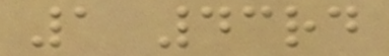1 43rd
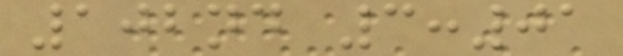102nd 3:01
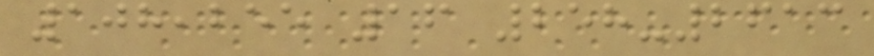108,255 16 258-2613
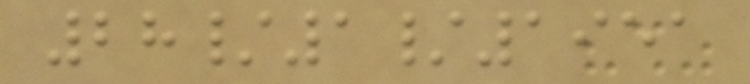28/1/1951
